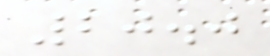20.0
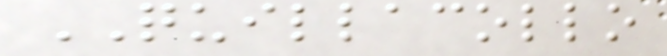QUILLACOLLO
